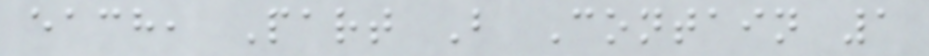each, Part B Contain 1
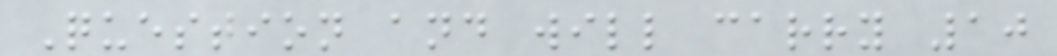Question and will carry 10
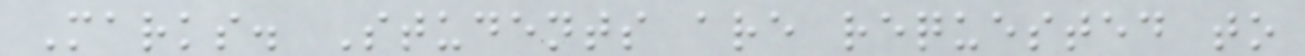Marks. Students are requested to
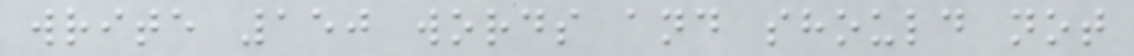write 150 words and should not
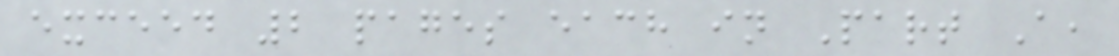exceed 2 pages each in Part A,
